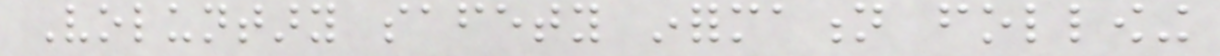Voluntary safety information following
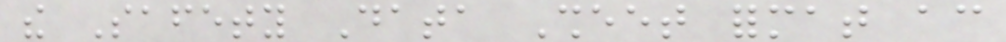the Safety Data Sheet format according
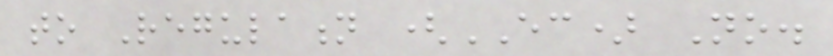to Regulation (EC) No.
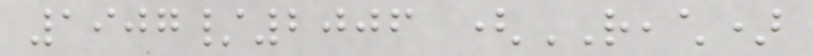1907/2006 (REACH)
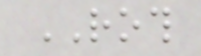ROTH
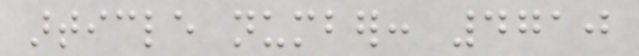article number: 4710
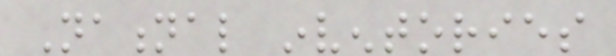National inventories
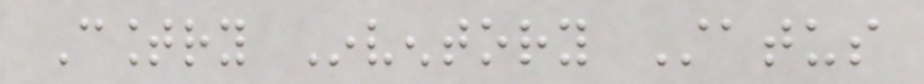Country Inventory Status
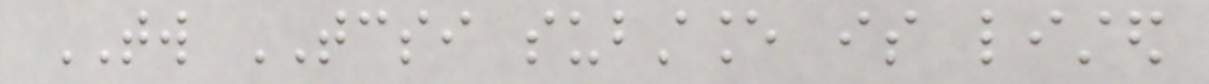TW TCSI substance is listed
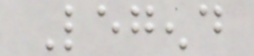Legend
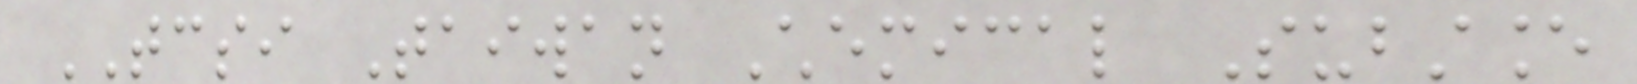TCSI Taiwan Chemical Substance
